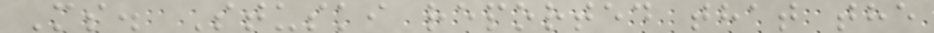Ms. Stuski reported that the
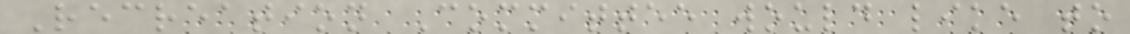Recreation Committee would like to
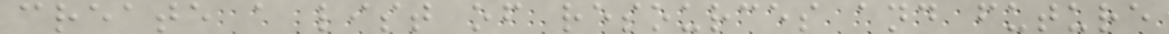create a list of resources and future
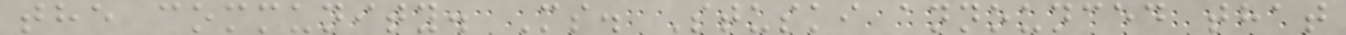the community. Ms. Stuski announced that
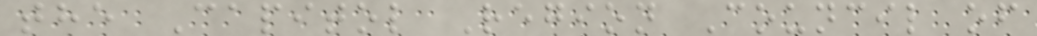the Capitol Region Council of
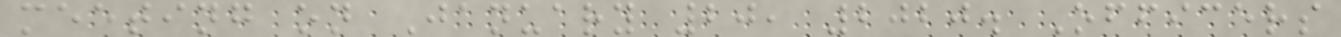meeting on January 20, 2020. Officers
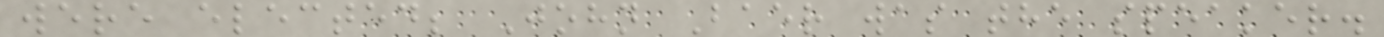were elected; John Baer was the speaker.
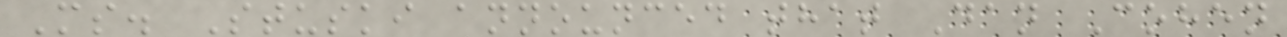Ms. Stuski announced that Dan Cohen
